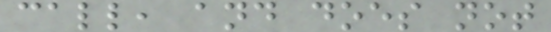call, and does not
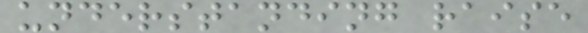understanding raise
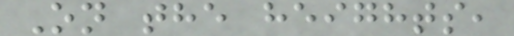On the heights,
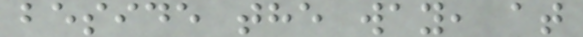beside the way, at
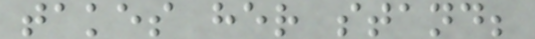takes her stand;
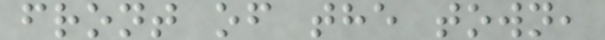front of the town,
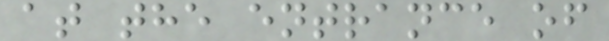at the entrance of
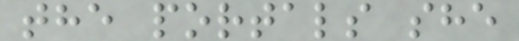the portals she
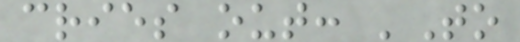cries out: 'To
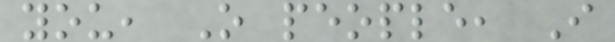you, O people, I
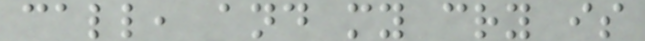call, and my cry is
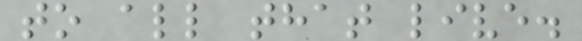to all that live.
